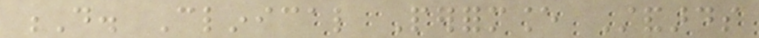D. Clinical Performance Standards
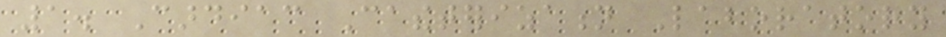1. Cardiac Catheterization Laboratory
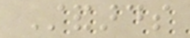Standards
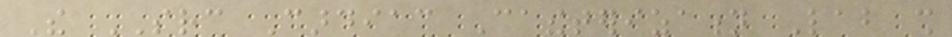The SRC Cardiac Catheterization Lab shall
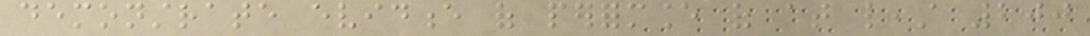demonstrate evidence of performance of at least 200
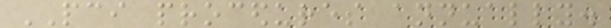PCI procedures annually.
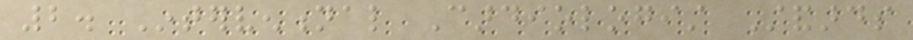2. Interventional Cardiologist Standards
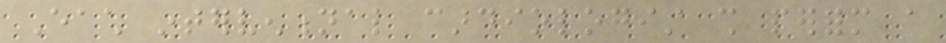Each interventional cardiologist shall perform a
